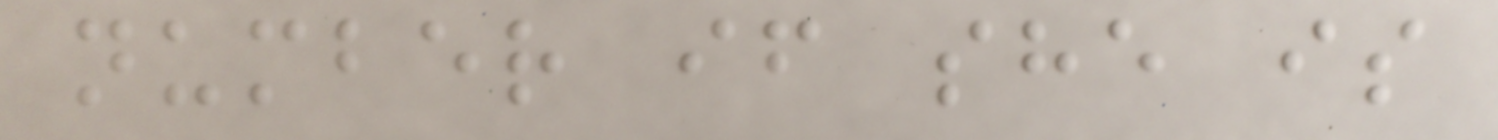number if she is
